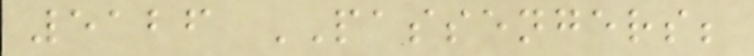5126 PASSENGERS;
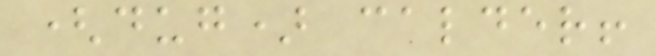(dug) calder!
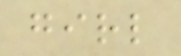girl
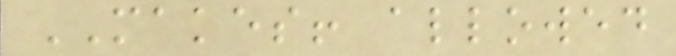MAKES! allowed
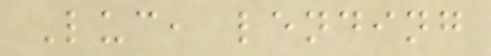Luc, lending
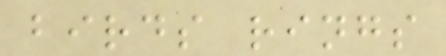birds rings
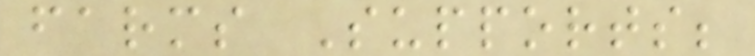farms Supports;
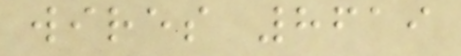wires 8619
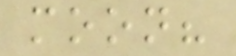moon?
